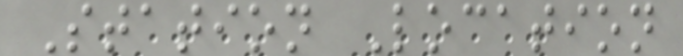Station Location
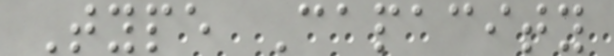Type Capacity
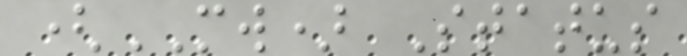(MW) Status
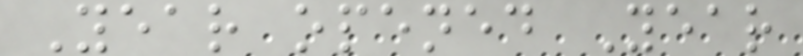Year opened Year
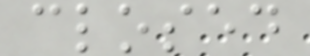closed
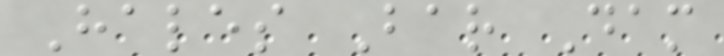Hales Bar Dam
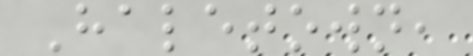Haletown,
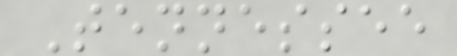Tennessee
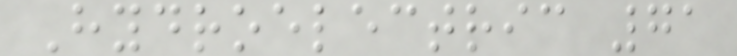Hydroelectric 71
